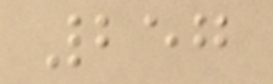257
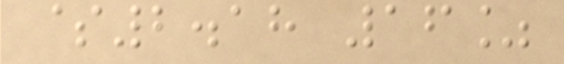$2.18 16%
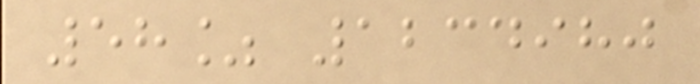58% 1234980
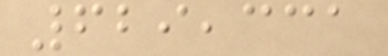629,331
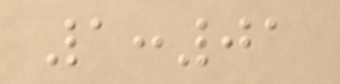1:01
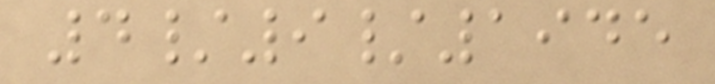4/9/1945
